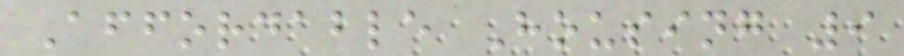Affordable Housing 9
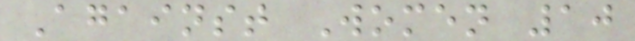Against Women 10
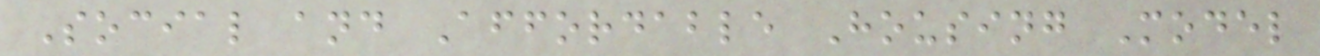Social and Affordable Housing Model
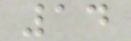14
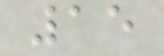15
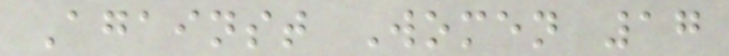Against Women 17
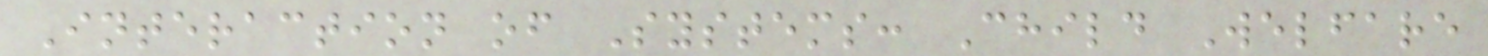Interaction of Systems: Child Welfare
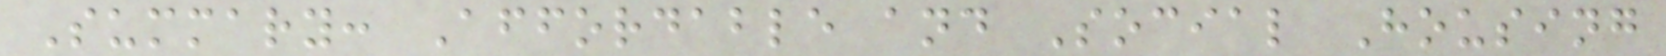Summary: Affordable and Social Housing
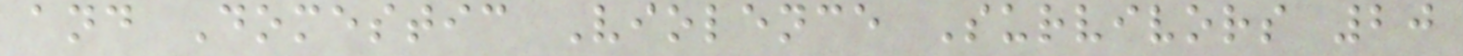and Domestic Violence Survivors 20
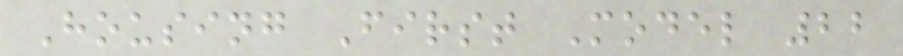Housing First Model 22
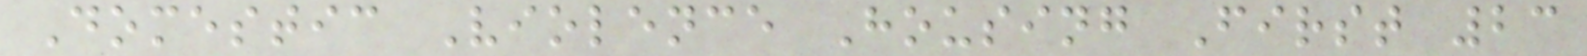Domestic Violence Housing First 23
